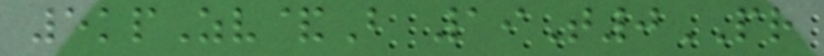5kpZv&B 19T0PR
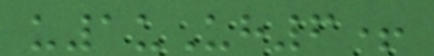u1uUh6+
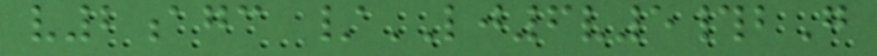v2agc /LJ6v5#bG
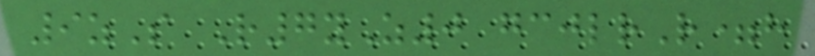9zS R7yZ0 gcjlrR=h
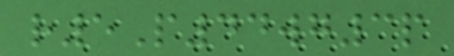r5P44wg3p
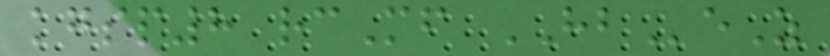kgsp8 rcMf HBeZ
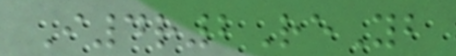I4r2ReYb
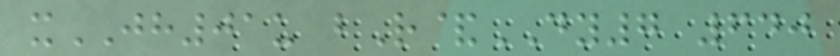xJH01u bR&DY7 640
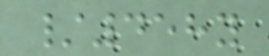/458y
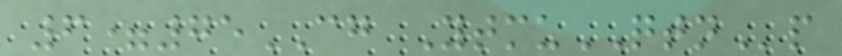6=75CG YtmuQTNp
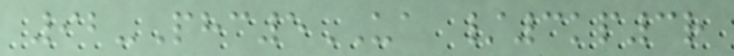92-Phc5UA /3kp3r
